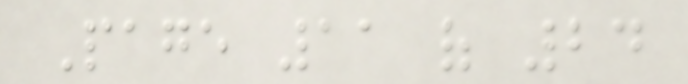Page 11 of 24
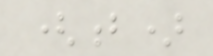(b)
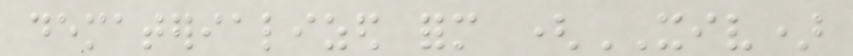dematerialized form (XIV)
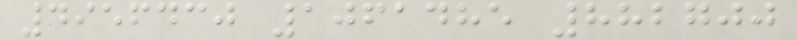4956430 1061485 882700
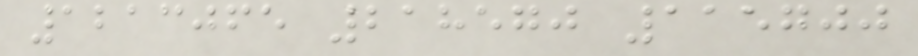1213065 218570 115700
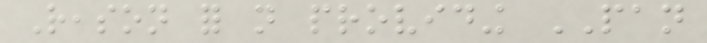Reason for not providing PAN
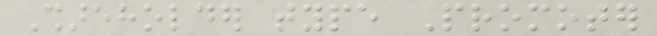Shareholder type Promoter
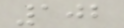102
